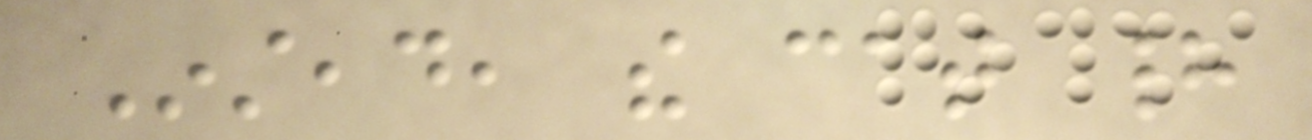Instead, the cat had
